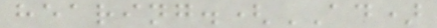hearing.(AD)
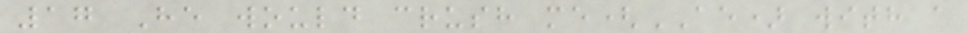17 He would crush me(AE) with a
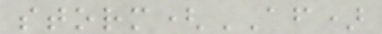storm(AF)
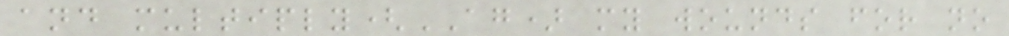and multiply(AG) my wounds for no
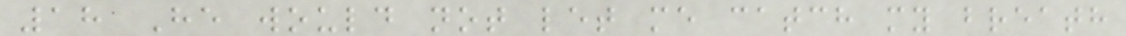18 He would not let me catch my breath
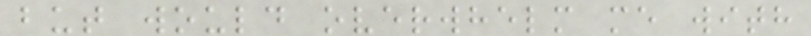but would overwhelm me with
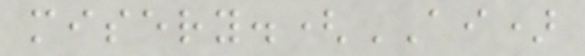misery.(AI)
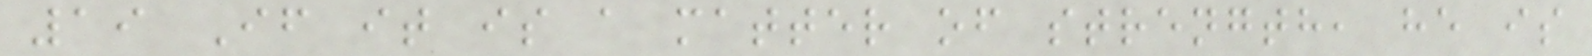19 If it is a matter of strength, he is
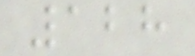128
